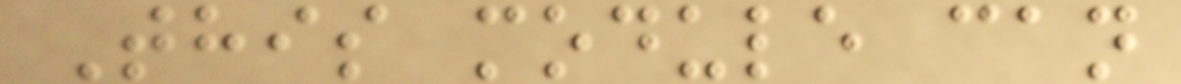This module can
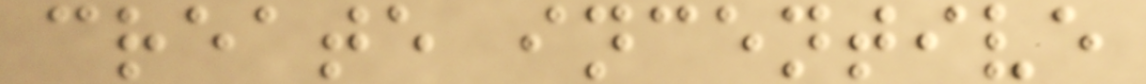create incentive
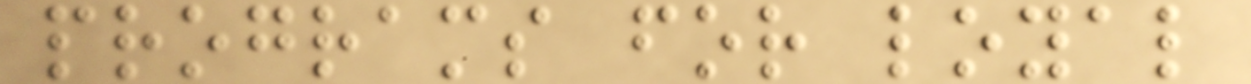programs for loyal
